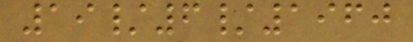19/6/1960
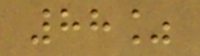88%
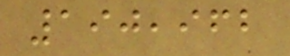190,962
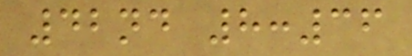42nd 8:36
